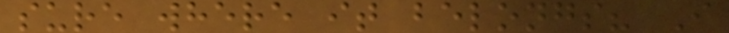sure where it belongs? I
